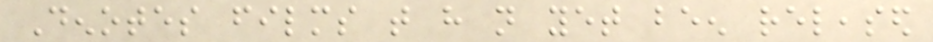Denotes films that have not yet been released
